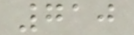710
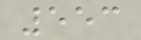553
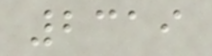2319
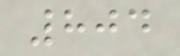804
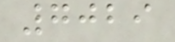7029
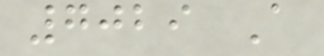7029 A
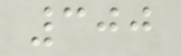300
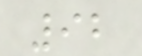92
